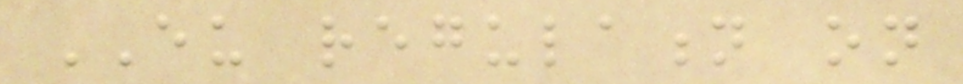EU regulation on
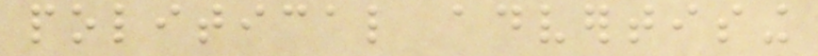political advertising
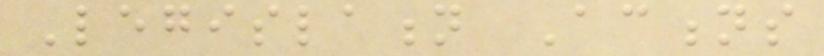Legislation Actions
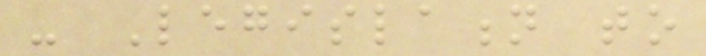- Legislation to
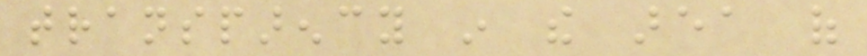transparency in the area of
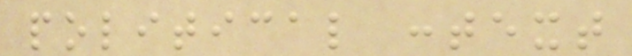political context
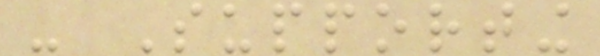- Supporting
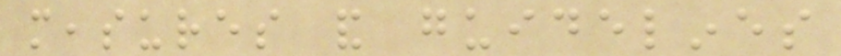measures and guidelines
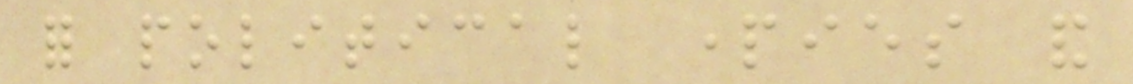for political parties and
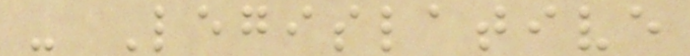- Legislative
